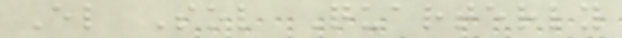El Sol Quarterly
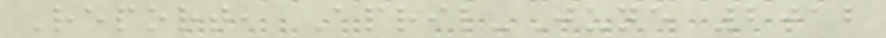Report, April-June 2012
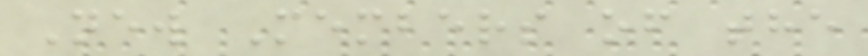New Members of the
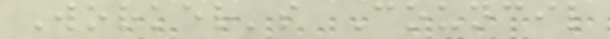Worker's Council
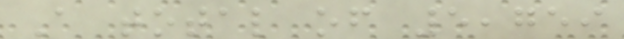A total of 5,759
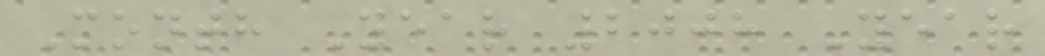Month Year 2008 Year
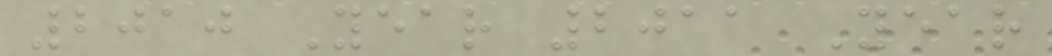2010 Year 2011 Year
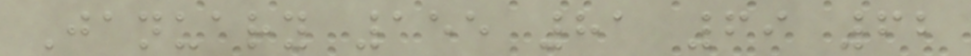January 155 81 69 62
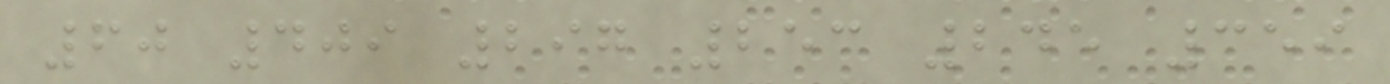60 409 297 253 245 359
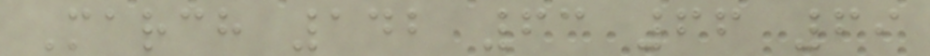March 142 63 66 69
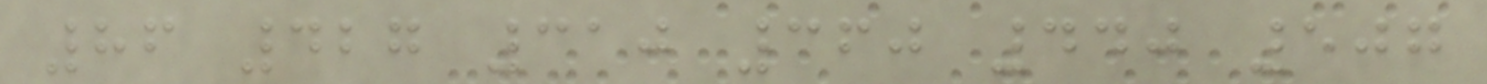86 427 310 360 440 507
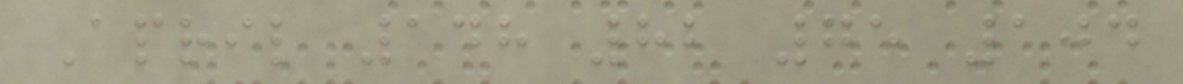April 148 82 75 104
